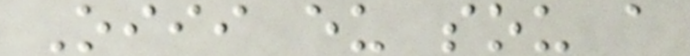Oiii eu sou a
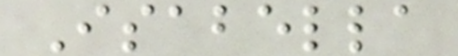Isabella
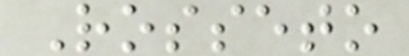Rosseto
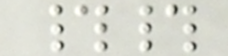##
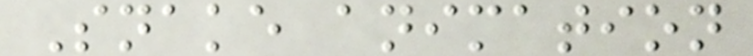Snake animation
